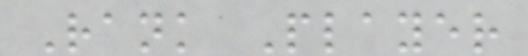Rank Player
